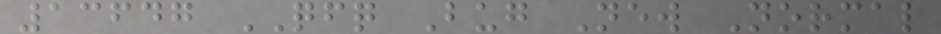13647 QFQ Bug New Normal
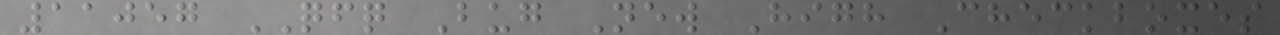11057 QFQ Bug New High Checkboxes
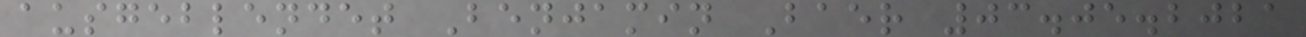ausgeblendet Benjamin Baer 03.05.2021
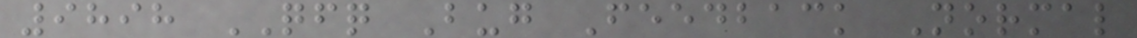9898 QFQ Bug Feedback Normal
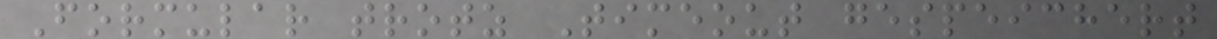Formular trotz Timeout gespeichert
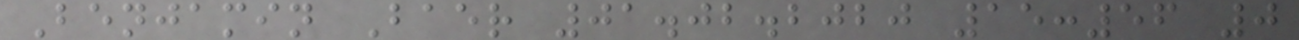Benjamin Baer 01.02.2020 15:56 0
